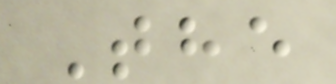The
